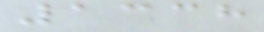1338
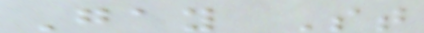Gay St
